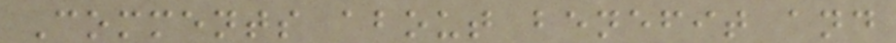Comments about benefit and
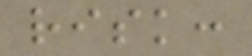risk:
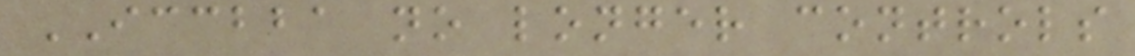ICCBBA no longer controls
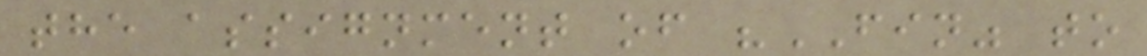the assignment of "FIN" to
